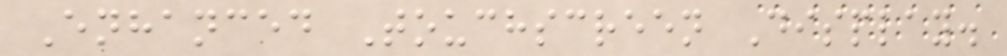Enhanced Touchscreen Display.
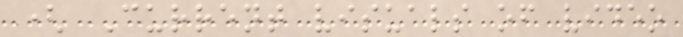( Current visuals of video
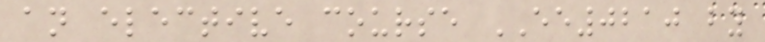an elective course EE0210 by
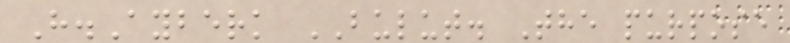H.Ayberk BULUT. The purpose
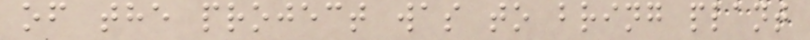of the project was to bring plant
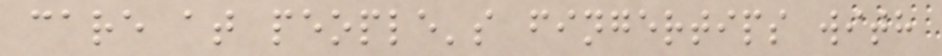care at people's fingertips with
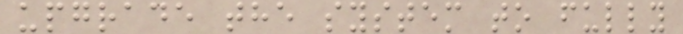upgrade the system to fully
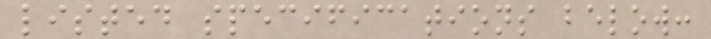listed specifications below:
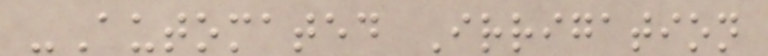-Automated Irrigation
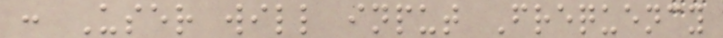: User will input Frequency
